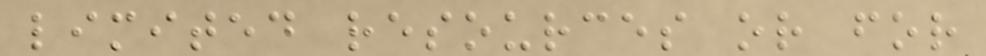limited resources or for
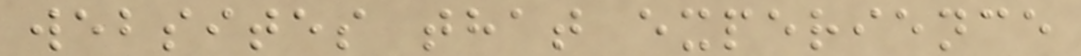websites that experience
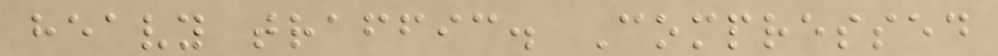heavy traffic. Compressed
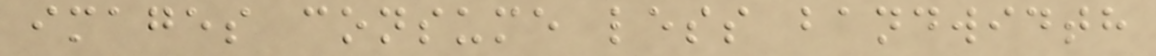images consume less bandwidth
